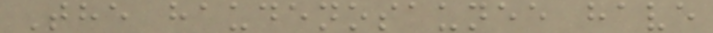The haudenosaunee have
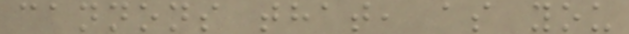cannons that, as you
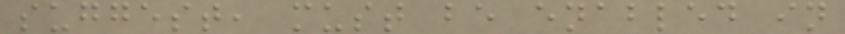suggest, must be enabled in
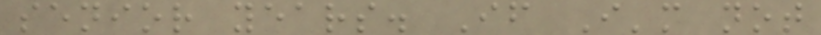senior years. If I'm not
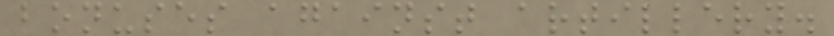bonuses against artillery.
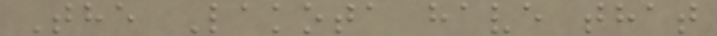The Lakota have that
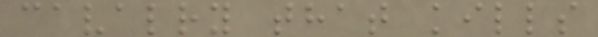cavalry that kills
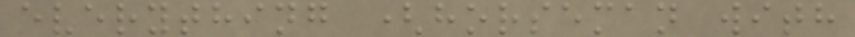everything (horseman with
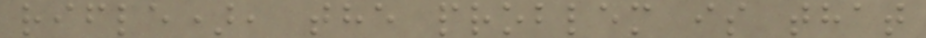rifle), the problem is that
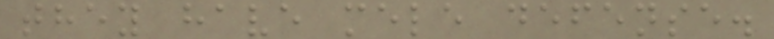they have mele defense.
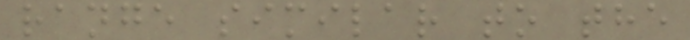range similar to the
